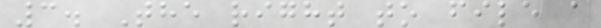3. The right to file a
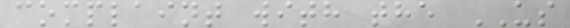complaint with the US
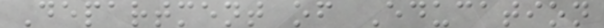Department of Education
